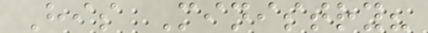His Ministry?
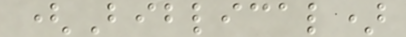(Biblical)
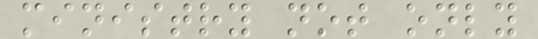ministry not only
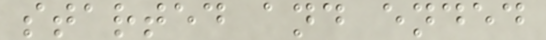started and ended
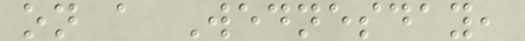on a Wednesday,
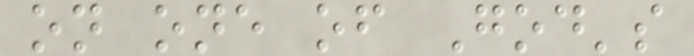on one of God's
